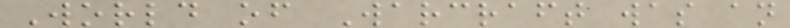World of Warcraft was an
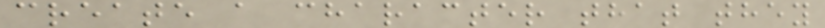create a character that they
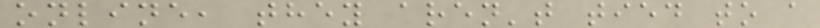online, they aren't tied to a
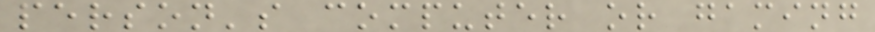person's computer or gaming
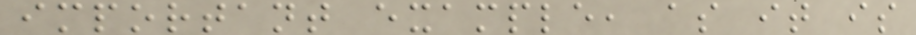important example, as it is
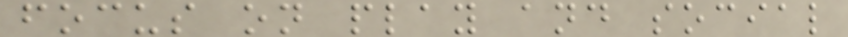focus on play and social
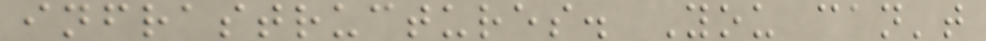infrastructures. You can't
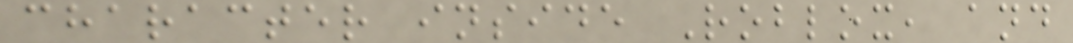character inside Roblox, and
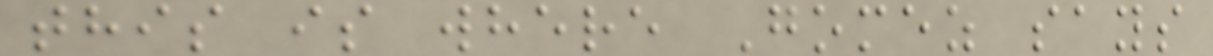this is where Gomez says
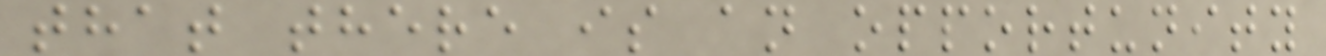that there is an opportunity
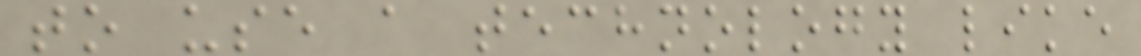to use a technology like
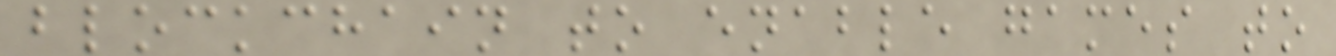blockchain to enable games to
